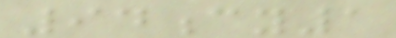94cy1
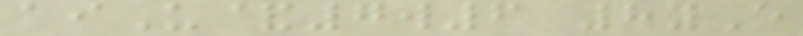aiU&7w6 8yE
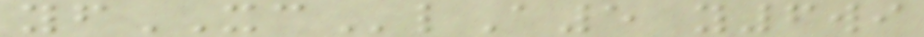yfXClA5 y6wi
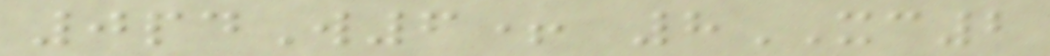0pdW6+ 8XC2
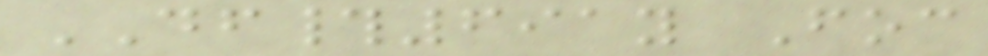DF#691y Foc
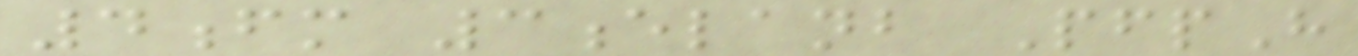4fm 3elanb PfpH
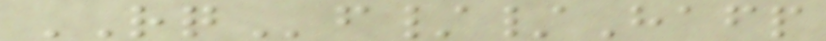RQf//Hafp
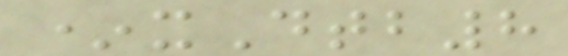*xDtb8
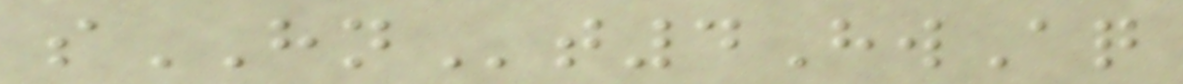sHNt4HwAq
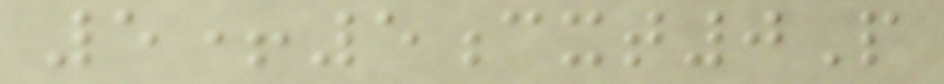5+5cxt0P
